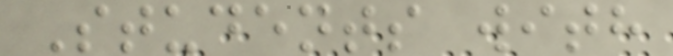Students with
